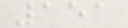151
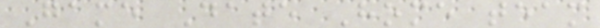Game Date Home team
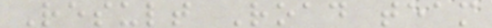Result Road team
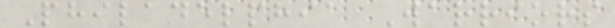Philadelphia Warriors
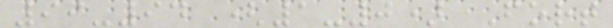99-94 (1-0) Fort
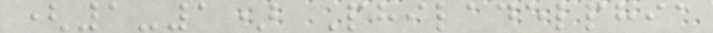(1-1) Philadelphia
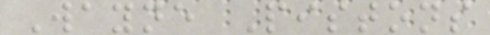Wayne Pistons
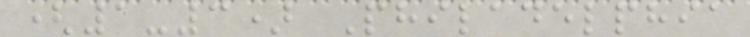(1-3) Philadelphia
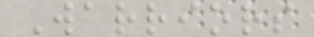Warriors
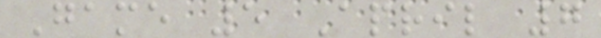Game 5 April 7
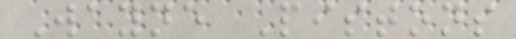Wayne Pistons
